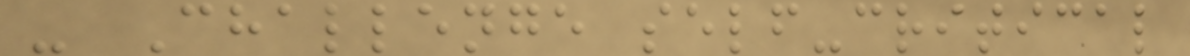- Challenge self-critical
